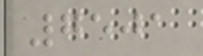7501
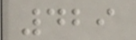429
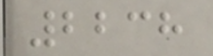2238
